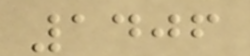1406
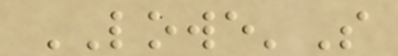LOWE'S
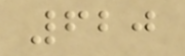620
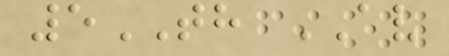5TH AV
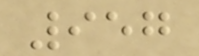957
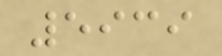5939
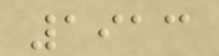1913
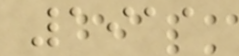1911
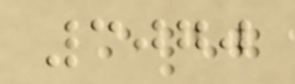3070
